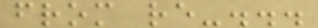from re-...
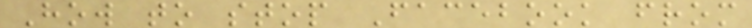How to stop Facebook from
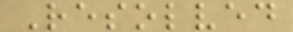Resolved
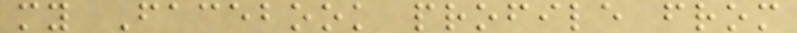my Facebook profile from
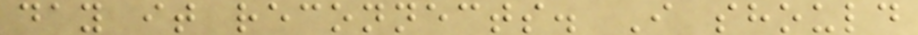day it reconnects. I should
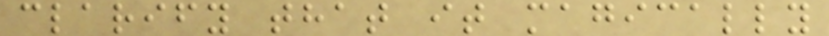clarify that it magically
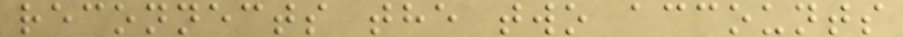reconnects the two accounts
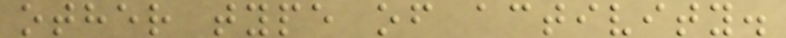other type of activity.
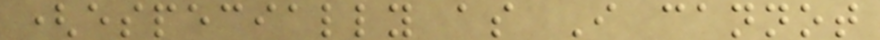(especially as I cannot
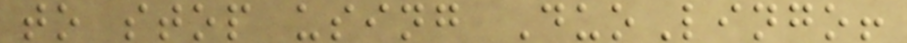to stop using DuoLingo!
